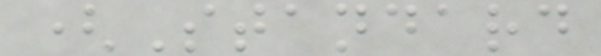(Standard
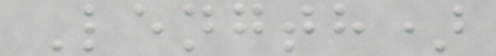Length)
